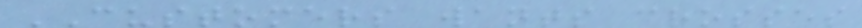CUSTOMERS wants crosses
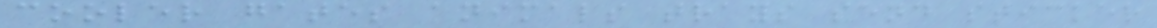cooler gates animals trays send sticker
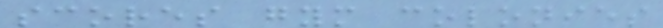scores gym colonies
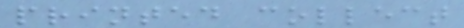printed collect
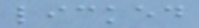licked
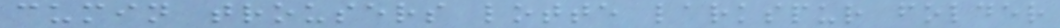cumin trousers lotte larkspur folder
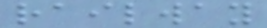railway
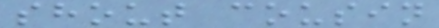shout cousin
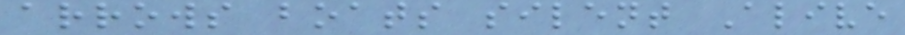arrows boats silent Alive
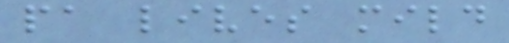pa lives mild
